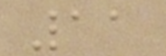11
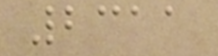2311
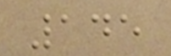145
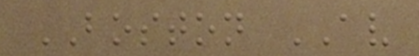BOSTON AV
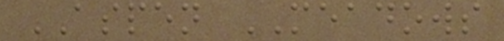ASPEN MEADOWS
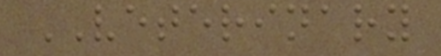VETERINARY
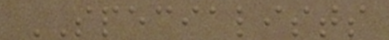SPECIALISTS
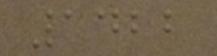1422
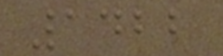1422
